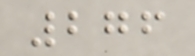276
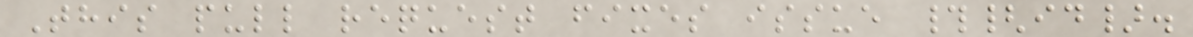This pull request fixes issue #{id}.
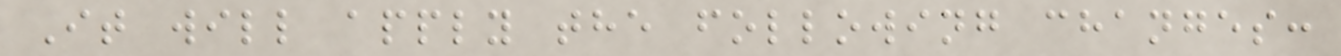It will apply the following changes:
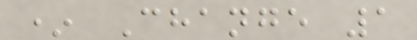* Change 1
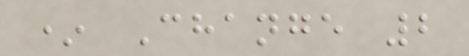* Change 2
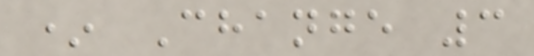* Change 3
